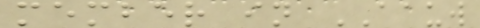member in AAUW
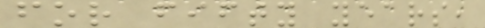for fifty years,
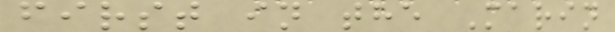first in the Marin
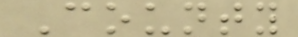County
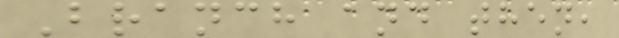Branch and then,
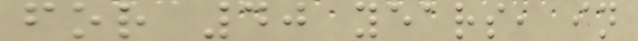for 40 years, in
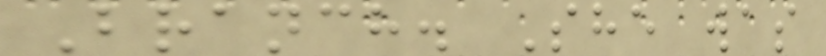Branch. She was
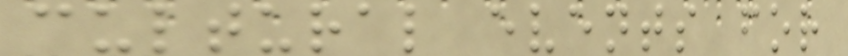cultural events for
